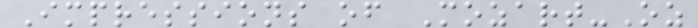Impressions of Mozart-Oz
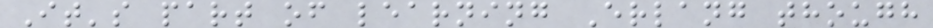It's part of learning Erlang though
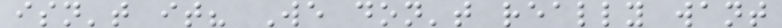isn't it? We don't really want
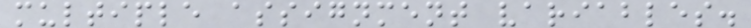multiple assignment variables.
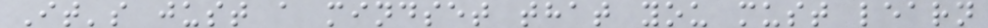It's just a mindset that you must learn
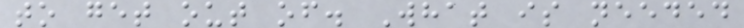to get out of. What is needed
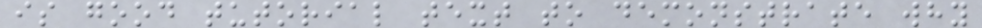is good tutorial text to demonstrate why
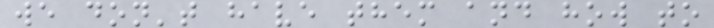we don't have them and how to
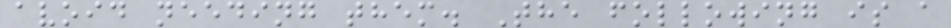avoid needing them. The following is a
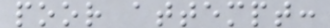poor attempt:
